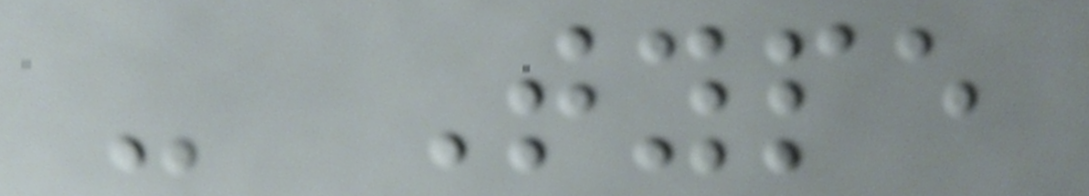- Type
